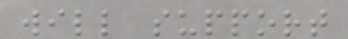will support
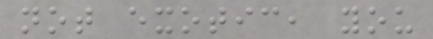not exotic, you
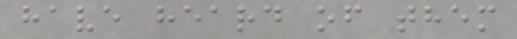have heard of them
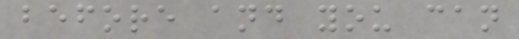before and you can
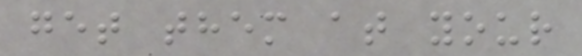get them at your
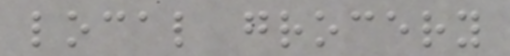local grocery
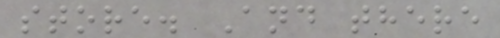store. And there
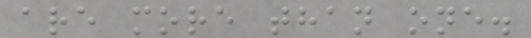are more than one.
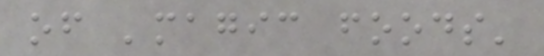of 'magic foods'
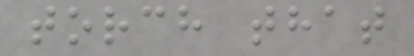torch that
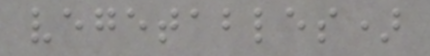vegetables)
